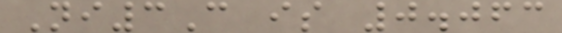Ni3C is 0.063
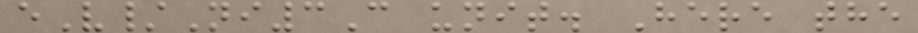eV/Ni3C unit. Here the
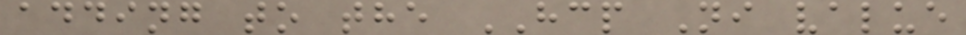adding to the HCP Ni value
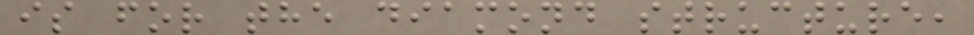is for the diamond structure,
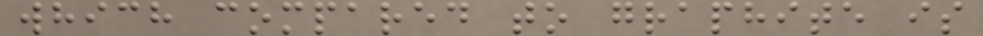which compared to graphite is
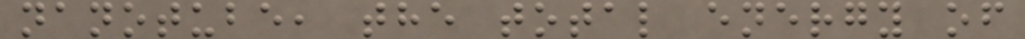nanotube, the total energy of
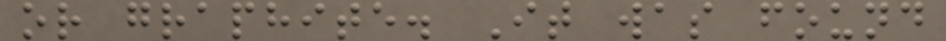or graphite. It was found
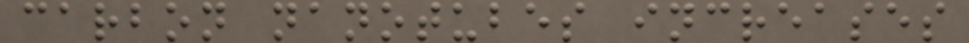carbon nanotubes increases
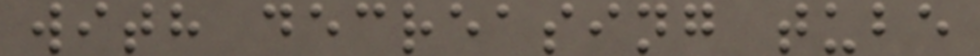with decreasing tube
